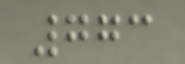773
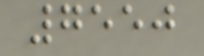7550
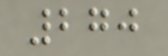270
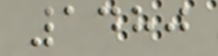1480
